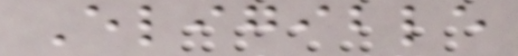Eligible
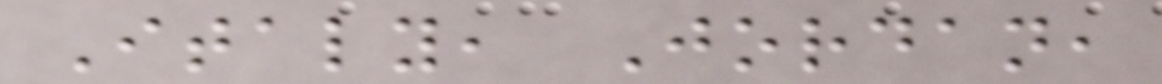Italy, Jordan,
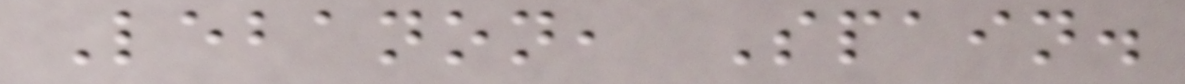Lebanon, Spain.
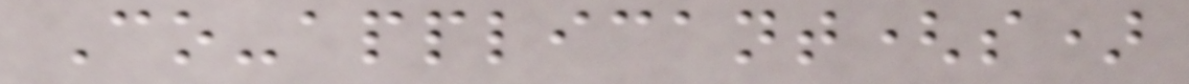Co-applicant(s)
